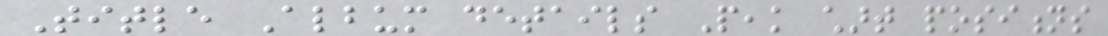Title Album details Peak chart positions
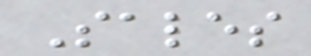Sales
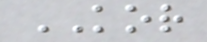KOR
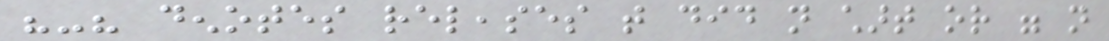"-" denotes releases that did not chart or were not
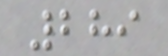289
